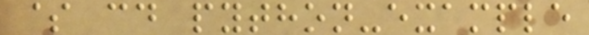$ cd python-example
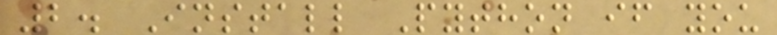2. Install Python if you
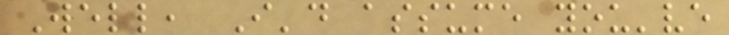Well, I'd assume you've
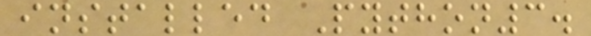installed Python3.
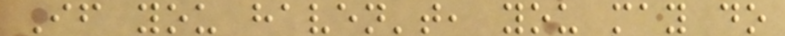If you haven't, you may do
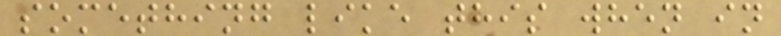something like this when in
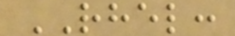RHEL:
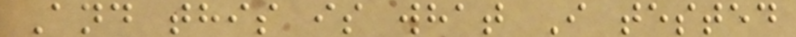And this is what I tested
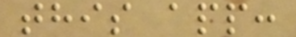this app:
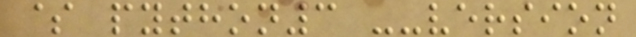$ python3 --version
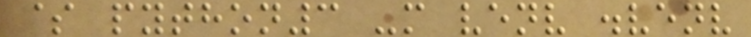$ python3 -m venv .venv
